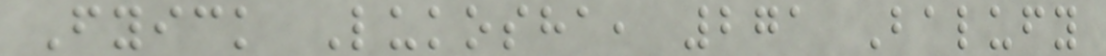Fyick Lukosha, 271 Balufy
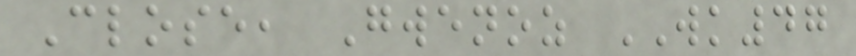Close, Gwenoz WK47
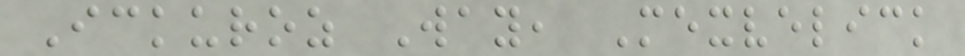Ickuroz Way, Mexvelick
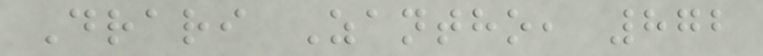Drari Zantho, 872
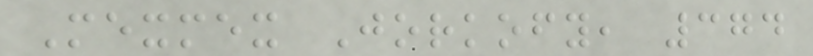Mexmex Jorkofy, 374
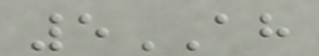5AH
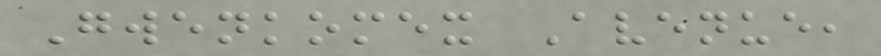Gwenkomex Avenue,
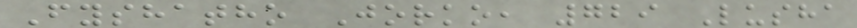Fyshatho Jorko, 729 Lusha
